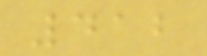412
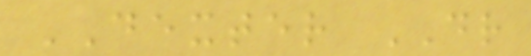DEXTER DR
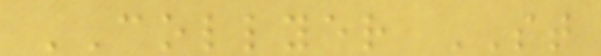COLLYER ST
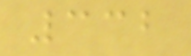332
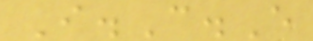I.C.E
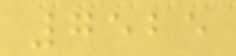7525
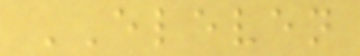ELEVEN
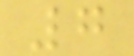7
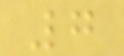7
